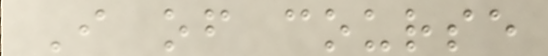I of course
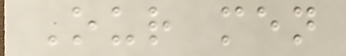Our men
